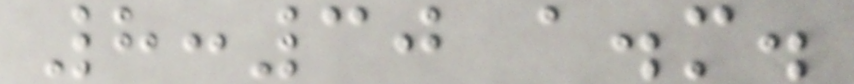8:30 a.m.
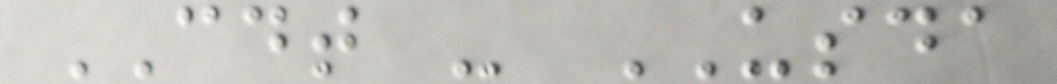CDT - USDA
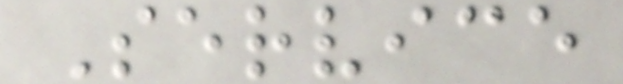Service
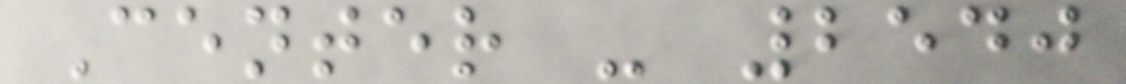Center - 2540
